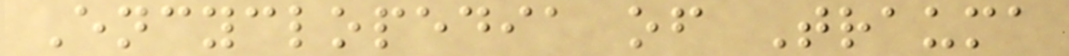Encyclopedia of Trauma
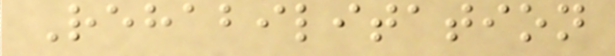Rehabilitation
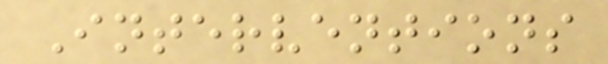Interventions
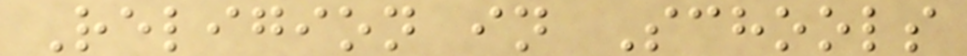Religion in Schools
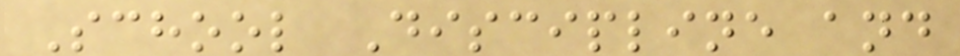School Discipline and
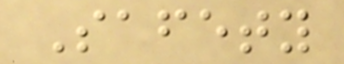Safety
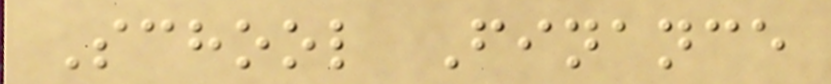School Finance
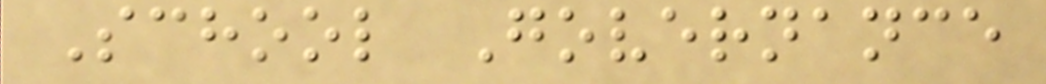School Governance
